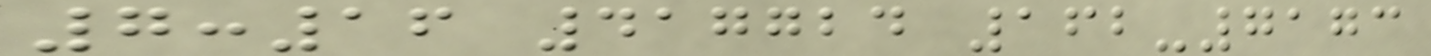7:16 417724 162-7173
